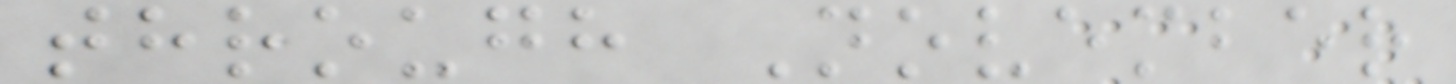through November
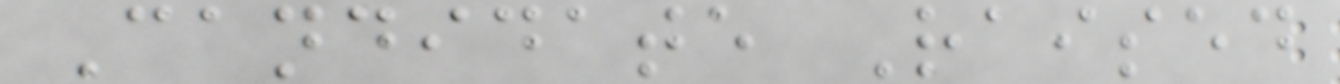Candidate Raised
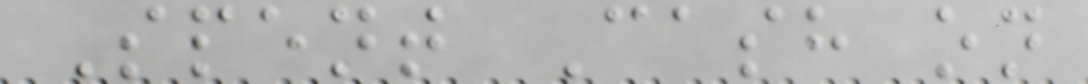Spent Cash on
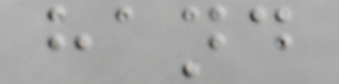hand
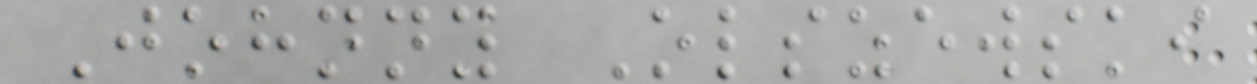Johnny Olszewski
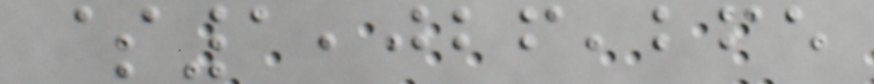$1,026,265
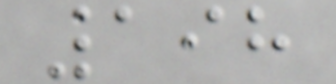198
